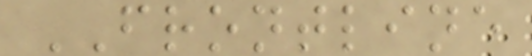FRONTLINE
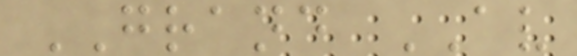GRAND AV
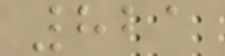821
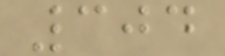304
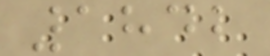1842
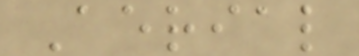Aerial
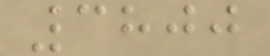3800
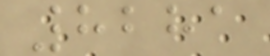8281
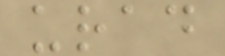urad
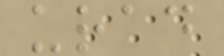urad
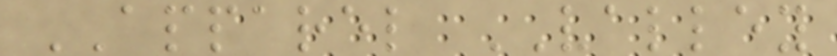APPAREL VALLEY
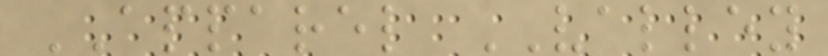APPAREL VALLEY
